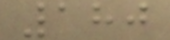180
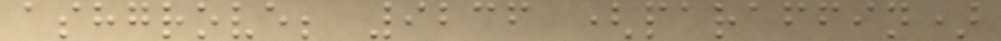ashgrove; 9236 (paraffin)
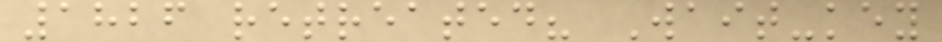1826 retreated? Wait-key
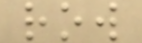row
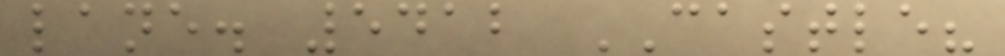lane. 5412 CASTLE?
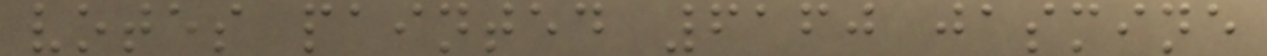votes painted 6160 jasmine
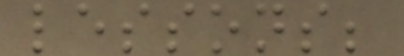lessons;
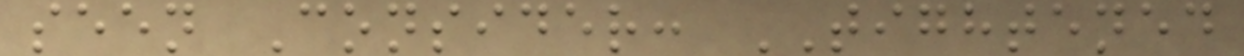seen Consider: TIGHTENED
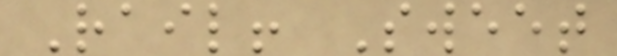Rail! Sweet
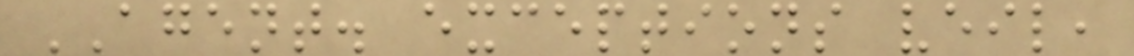AGENT. exceptions veil,
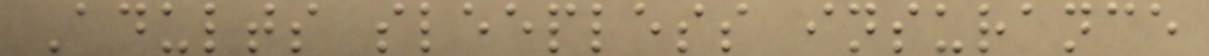Adults sleepless insurance
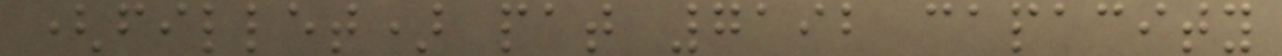(fillet) pat 7192 capacity
